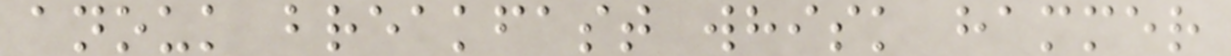anouk breakfast whisk hammer
